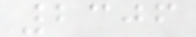2306
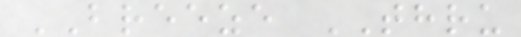BREEZE THRU
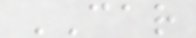CAR
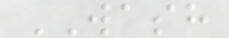WASH
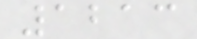1213
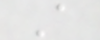A
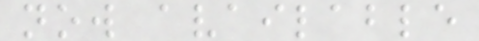now available
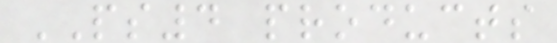PS4 products
